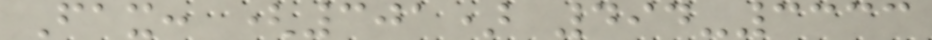Fax: (301) 494-3333
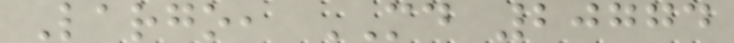Largo, MD 20774
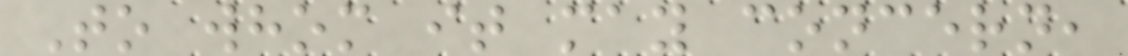To whom it may concern,
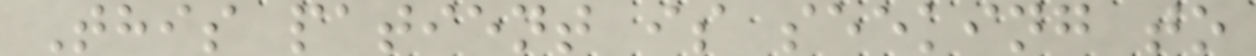This patient is seeking to
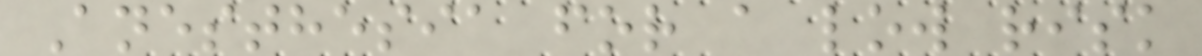Anesthesia for a low risk
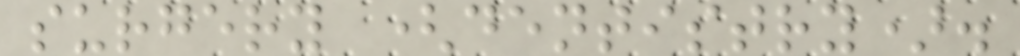surgery (dentistry).
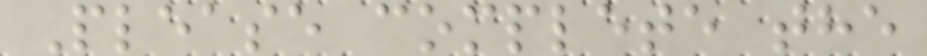Please complete the
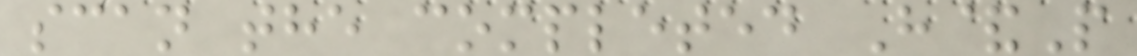scan the completed H&P
